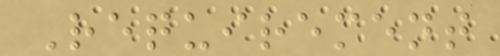Requirement
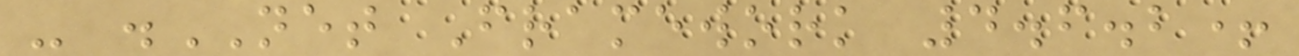- .NET Framework 4.6.2+
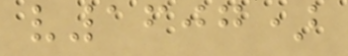v1607)
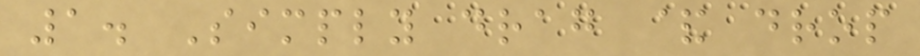1. Simply drag & drop
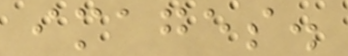images.
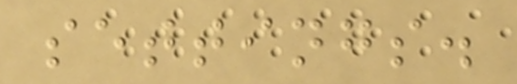settings.
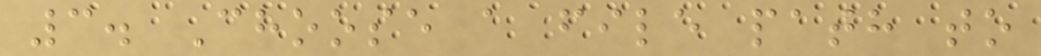3. Choose a file path to
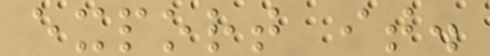export it.
